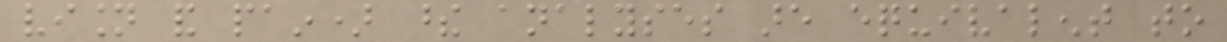vision and pain) these analyses are equivalent to
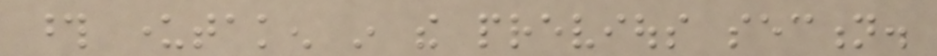those undertaken in the previous section.
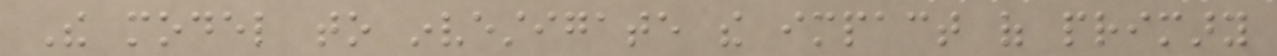The model to investigate the impact of primary
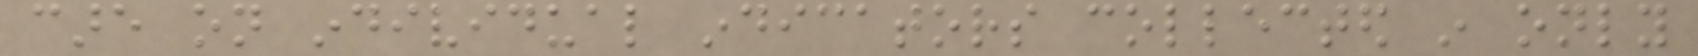care on individual indicators collected in only
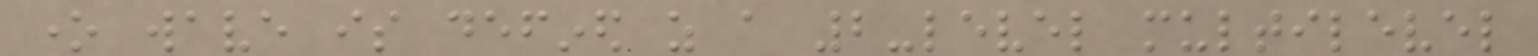one wave is defined as a 2-level multilevel
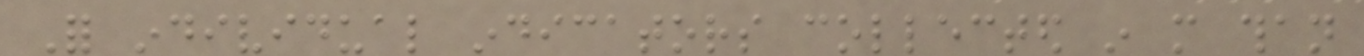For individual indicators collected in more than
